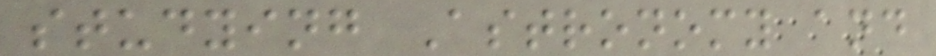studying Astronomy and
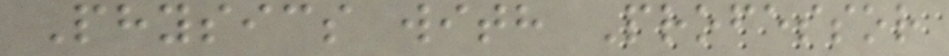Physics with Professor
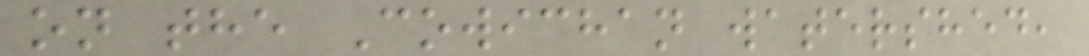on the Cowichan watershed,
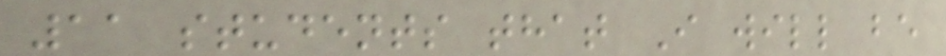11 students that I will be
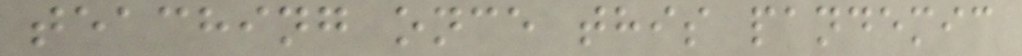teaching once this pandemic
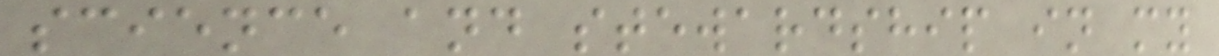science and stewardship in my
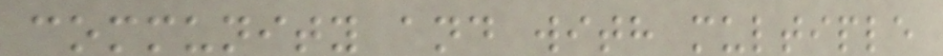community and with multiple
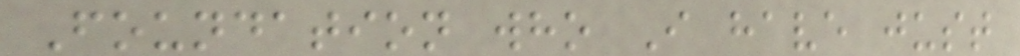Foundation who I have just
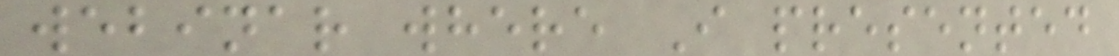webinar where I presented
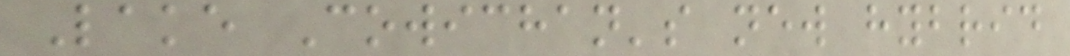Lake Cowichan's new hybrid
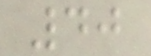40
